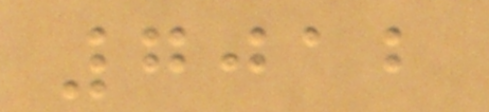7012
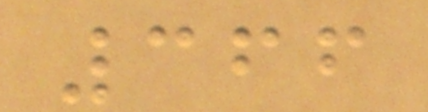366
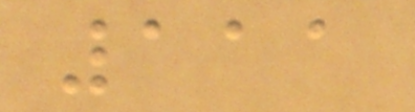111
